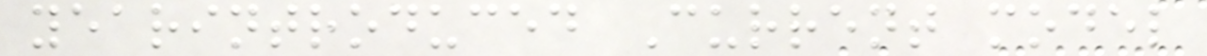yearintroduced Current model
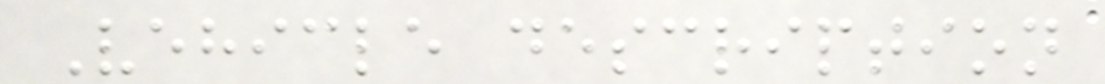Vehicle description
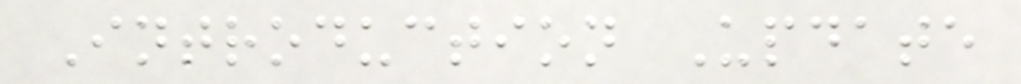Introduction Update
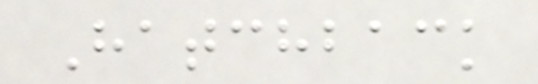Hatchback
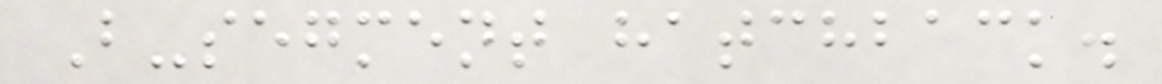B-segment hatchback.
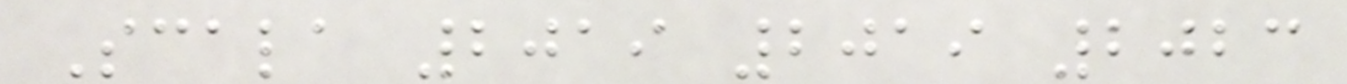Scala 2019 2019 2023
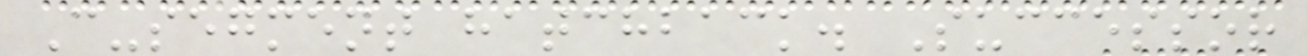C-segment hatchback. Successor
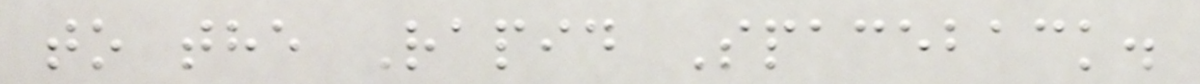to the Rapid Spaceback.
